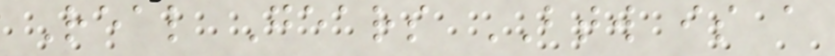Real Gears BTW is a
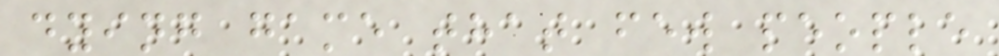dying game that few people
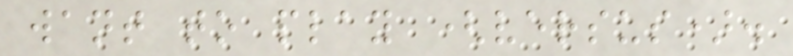want to play (versus).
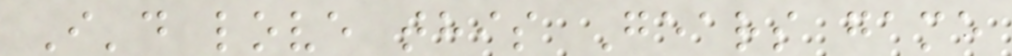I'd love this Gears game
